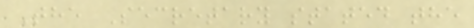The Secretary stated the
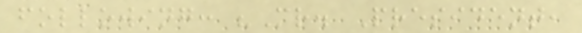following: "Mr. President,
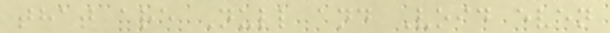that are Null and Void even
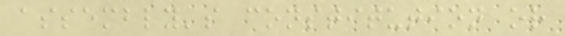assembly's constitution or
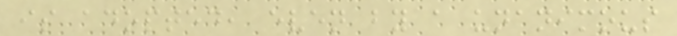is adopted, even by a unanimous
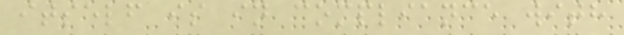itself is in compliance with
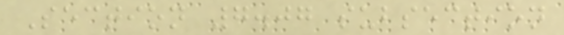Section 7.07 subsection
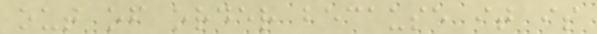out of order because it is
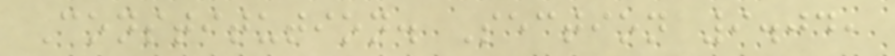Constitution. Section 9.04,
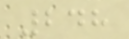248
